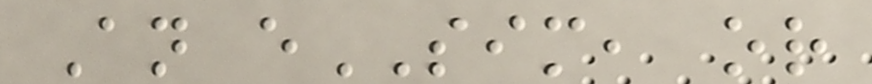An eSIM, or
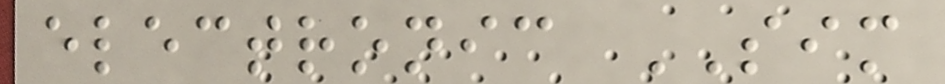electronic SIM
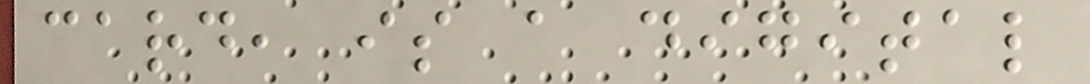card, is a digital
